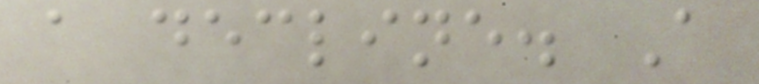a decline. A
